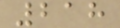218
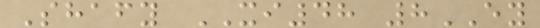Shafy XI48 8EY
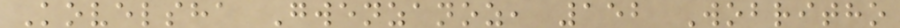Kovelsha Gwenzanoz, 152 Wobritho
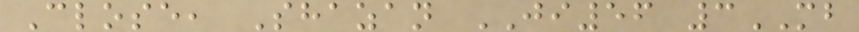Close, Shazan JI56 3MB
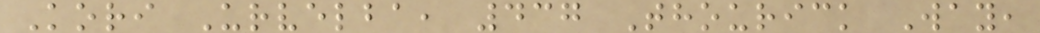Kori Urvelba, 437 Thourick Way,
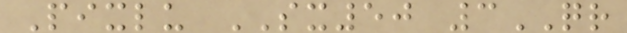Pixlu SX50 3QR
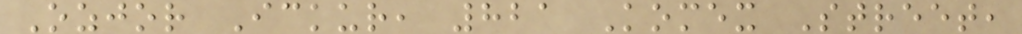Ozjor Ickur, 821 Komex Street,
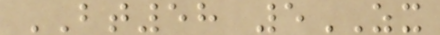BT58 5ZX
